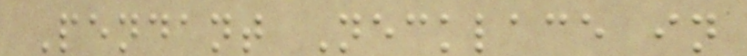Pendant Necklace in
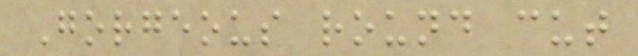Gorgeous round cut
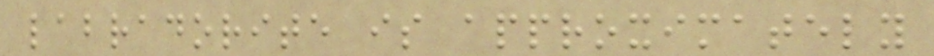labradorite is approximately
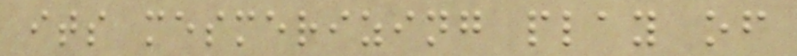its mesmerizing play of
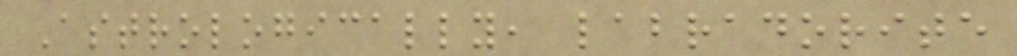Astrologically, labradorite
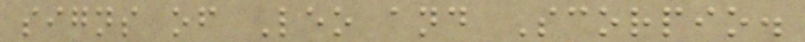signs of Leo and Scorpio.
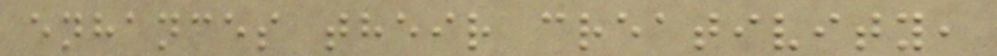enhances their creativity,
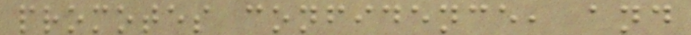promotes confidence, and
